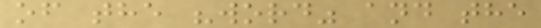of the "word" and the
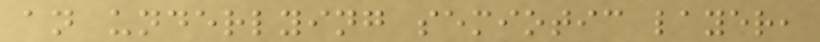an underlying semiotic layer,
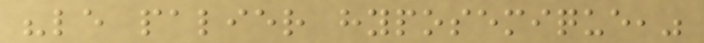"le palier hyposemique,"
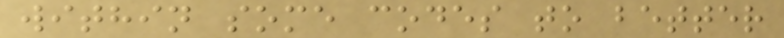within some codes to better
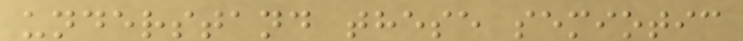understand these semiotic
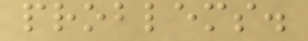problems.
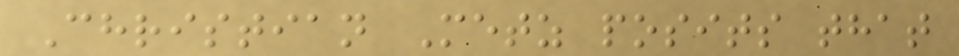Christian Metz posits that
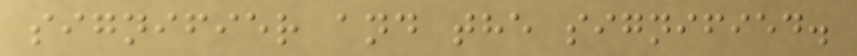signifier and the signified.
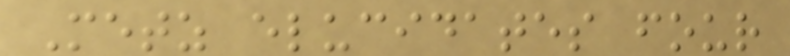Metz elucidates four
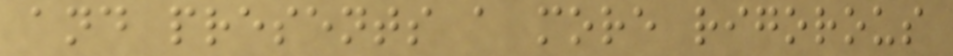and presents a more rigorous
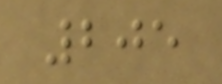205
